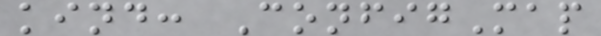kind: ConfigMap
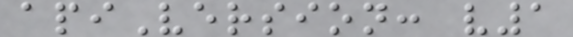apiVersion: v1
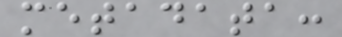metadata:
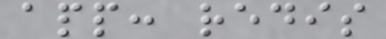app: redis
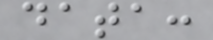data:
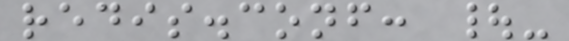redis.conf: |-
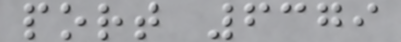port 6379
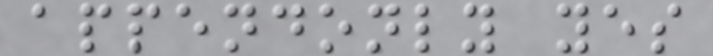appendonly yes
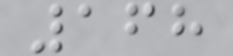168
